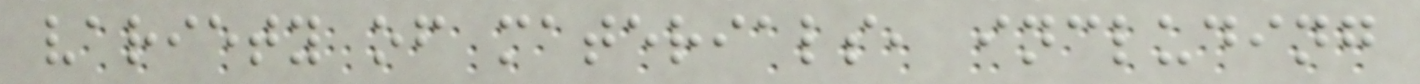variety of materials, including
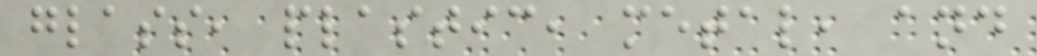glass, plastic, metal, and
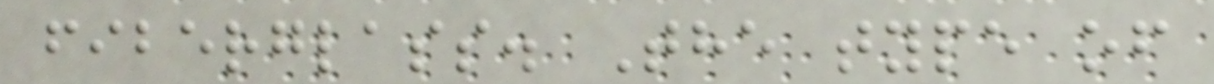fiberglass. The type of
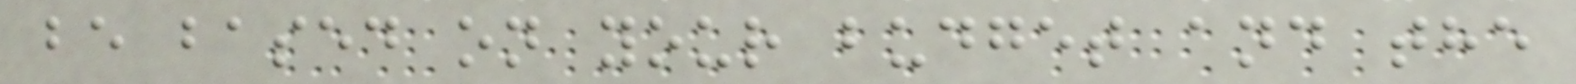be based on your budget and the
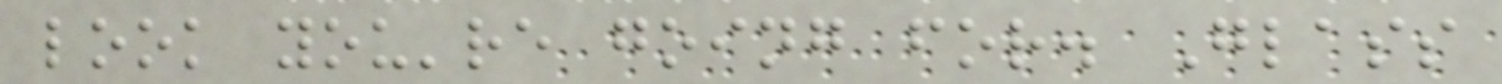look you're going for. Glass
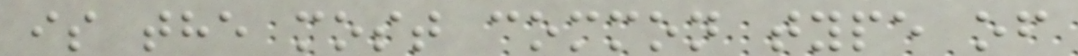is the most common type of
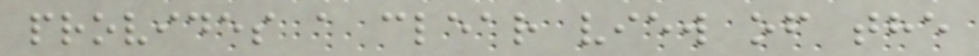provides a clear view of the
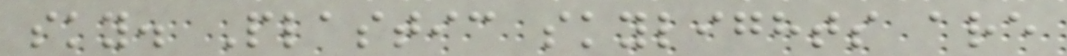sky. Plastic skylights are
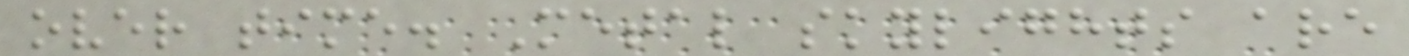over time. Metal skylights are
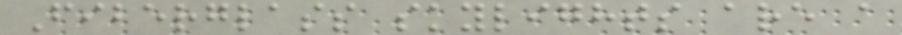Fiberglass skylights are a
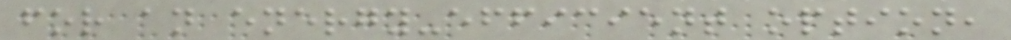for an energy-efficient option,
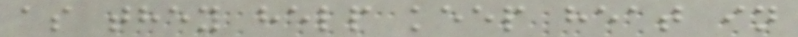as they help keep heat in
